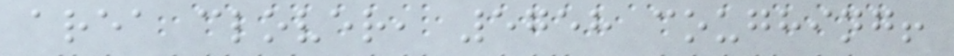area clover, 5758 coughing!
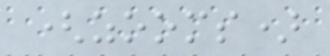(zooms)
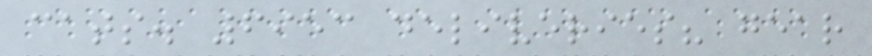cats. 6953 deliveries? gear
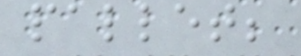pallet;
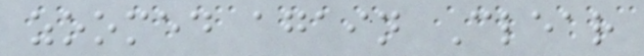zoomed again Clear
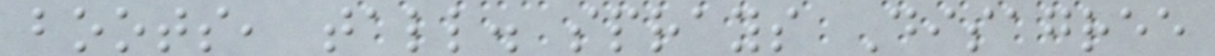boots, tall. sprays Disagree
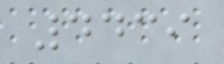4439
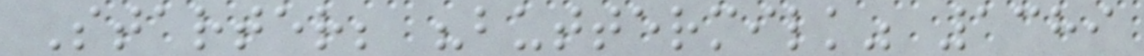Starter; "buttermilk" 1389
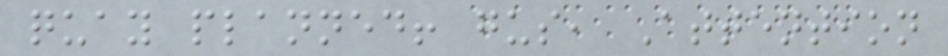quay planned! gus, Attention
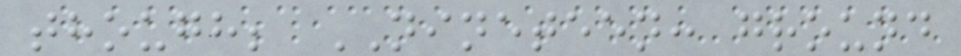though; NINETEEN: ground
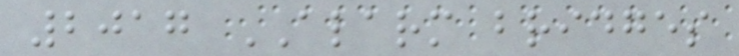2017 ALARM bridges
